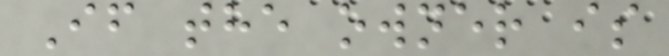If the owner is
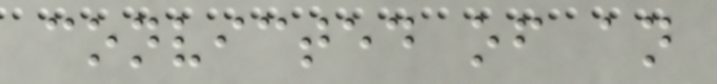convicted of an
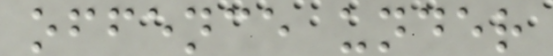offence under
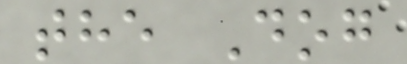the Dog
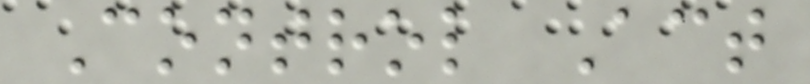Control Act
